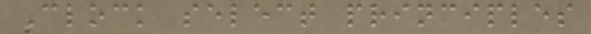Clock select principles
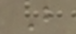B
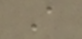A
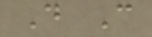D C
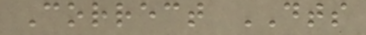Correct DTS
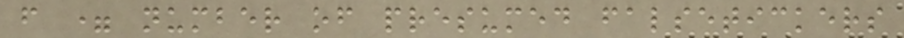f = number of presumed falsetickers
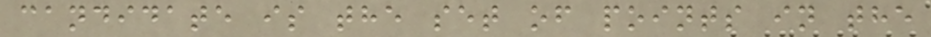candidate is the set of points in the
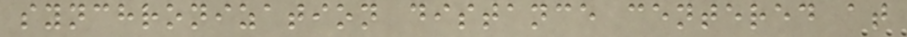synchronization distance centered at
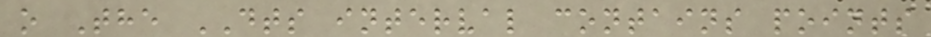o The DTS interval contains points
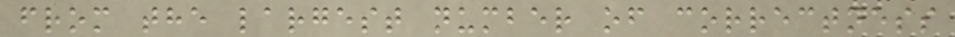from the largest number of correctness
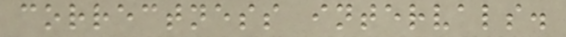correctness intervals.
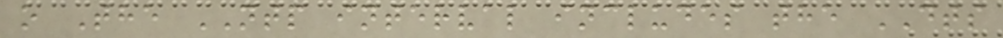o The NTP interval includes the DTS
